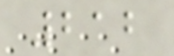212
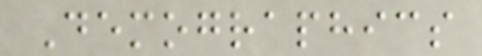Demographics
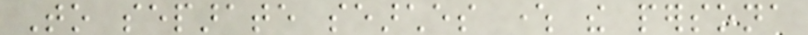To separate searches where the persona
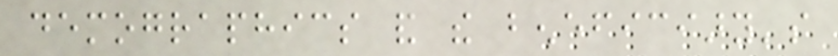demographics and the beneficiary's
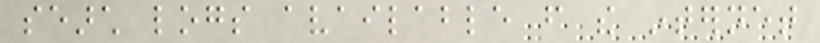search logs available from the internet
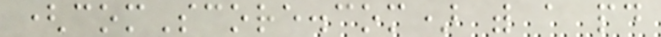(comScore.com) with a paid
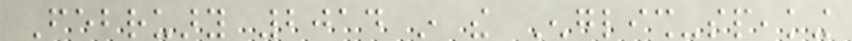February 2014 in the English-speaking
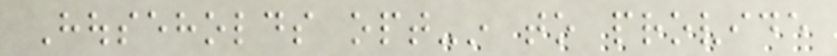Households opt-in to provide
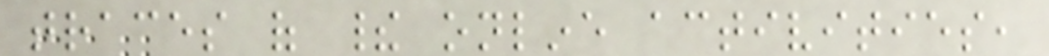traces of their online activities,
